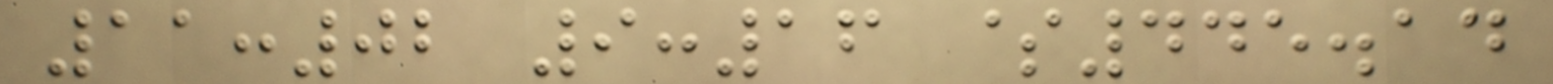11:02 9:16 $445.14
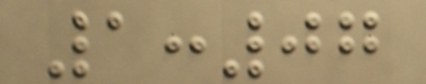1:07
